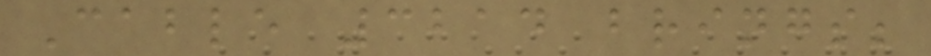Cable 3214 brings;
